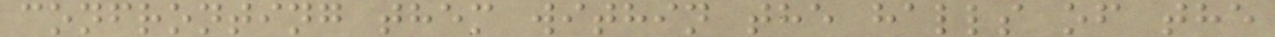confronting them within the halls of the
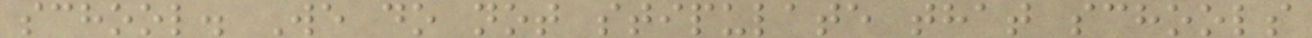school. We do not stipulate that schools
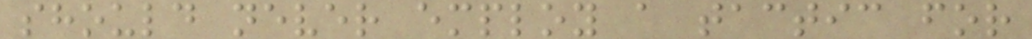should never employ a tactic for
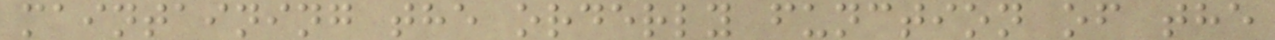maintaining the orderly function of the
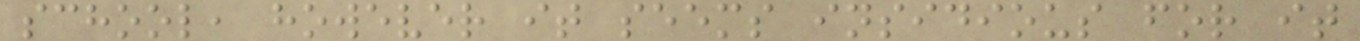school, however it seems insidious for it
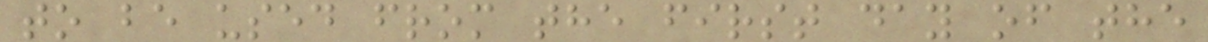to be used from the first day of the
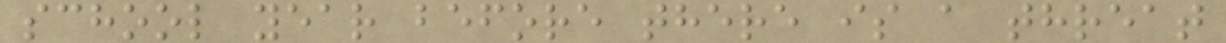school year before there is a threat
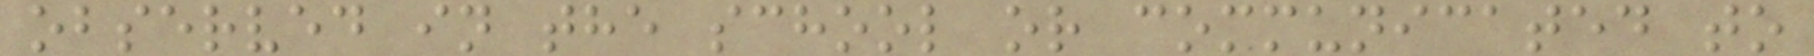observed in the school or communicated to
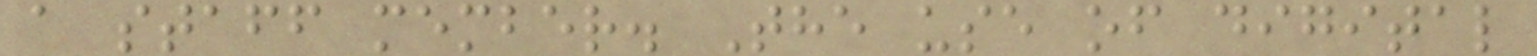a staff member. The use of digital
